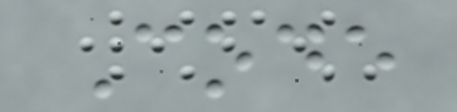Code
